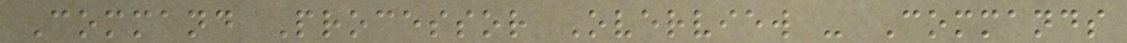Command Processor Overview - Commands
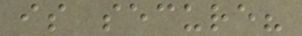is secure?
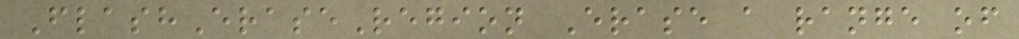FlashEraseRegion Erase a range of
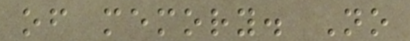of memory. No
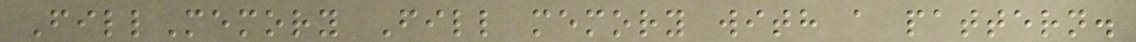FillMemory Fill memory with a pattern.
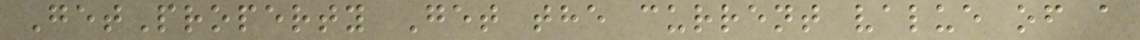GetProperty Get the current value of a
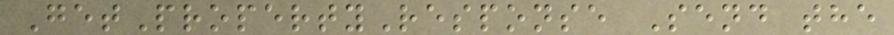GetPropertyResponse Send the
